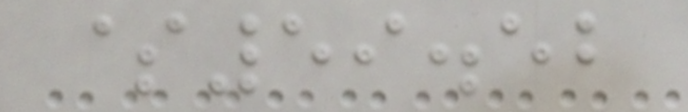$59.52
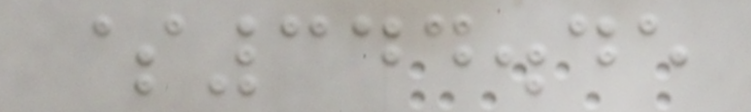$344.45
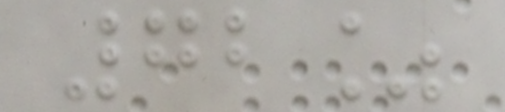72%
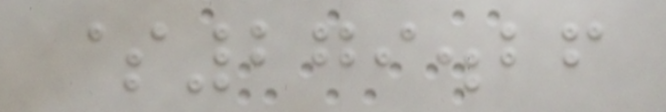$279.26
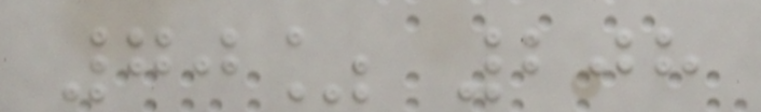70% 208
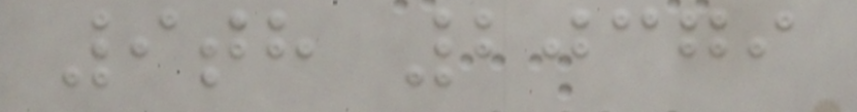9th 20379
